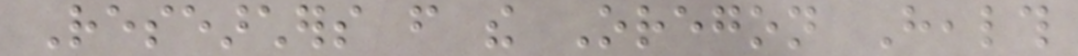Researchers from the Oregon Health
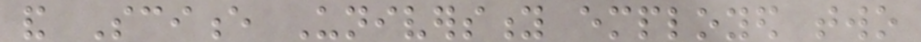and Science University employed two
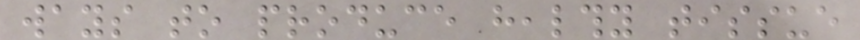ways to produce healthy tissue
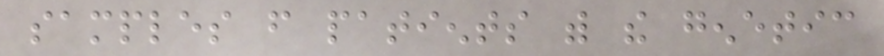samples from patients with the genetic
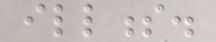illness.
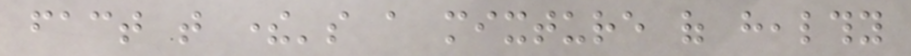fact that there's a mixture of healthy
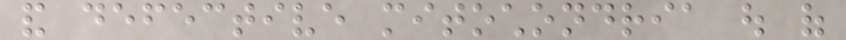and defective mitochondria out of
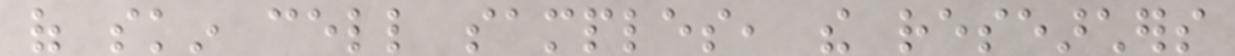of skin cell samples, the researchers
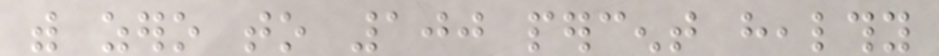with zero to 100 percent healthy
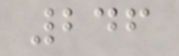246
